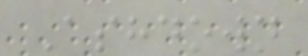Ashdown
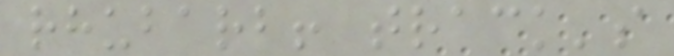rhubarb! track's
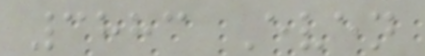3883 Even
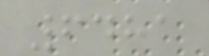6481
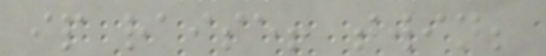ip raise! twin;
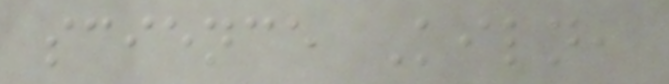science Kiln,
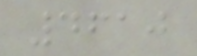4610
